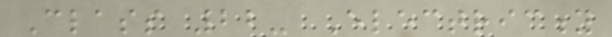Class 22- Electricity
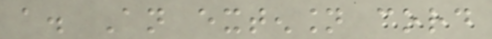a. An extension cord
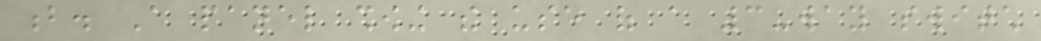b. A panel showing the use of a 3-way switch
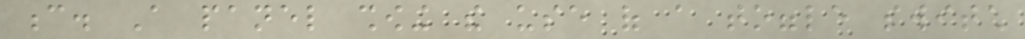c. A panel showing the use of a toggle switch
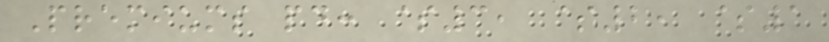Premiums paid: $3, $2, $1
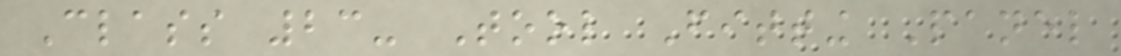Class 23- Tool Fitting Panel
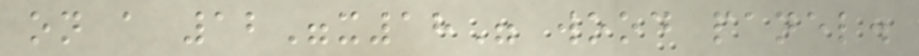on a 12"x18" wood panel.
